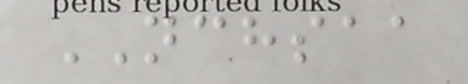NCHSAA
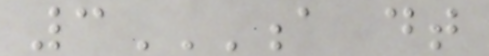3A DT
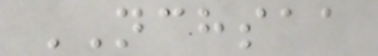NCHSAA
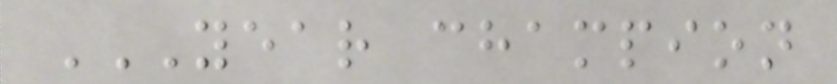YEAR CHAMPION
